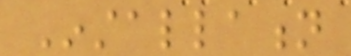Installation
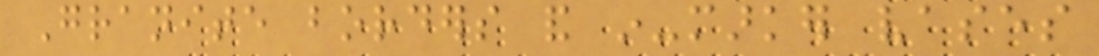Granite borders and in-marker vases
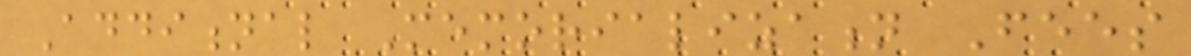Additional Memorialization Fees
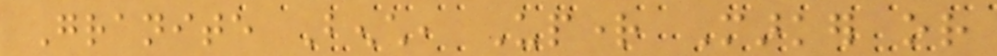Granite Bench, Upright Marker or
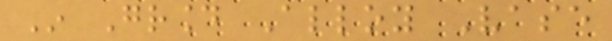In Ground Alloy Vase
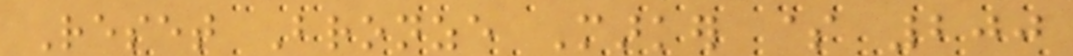Reset Bronze Marker $ 200
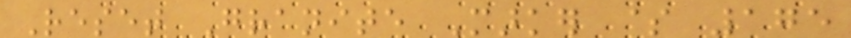Reset Granite Marker $ 175
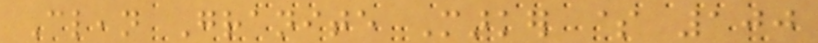Clean Granite Marker $ 100
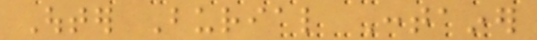Outer Burial Container
